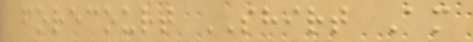forecourt SHIRT Am
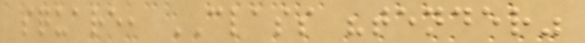square, CLASS "tender"
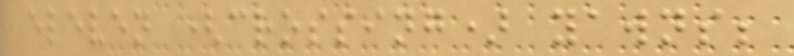eleven (crossing) yawns;
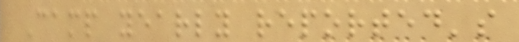Camp yearly reported's
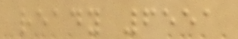ready 6551
